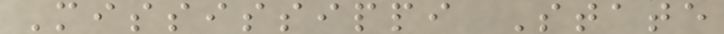Mississippi State
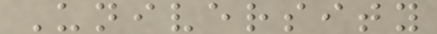University
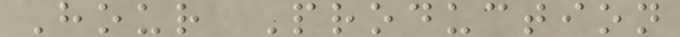Hour Production
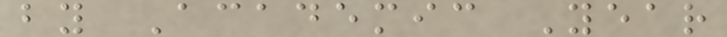by Academic Year
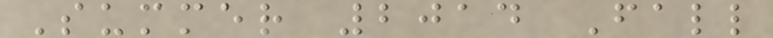Summer 2014 Fall
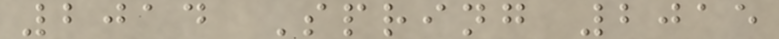2014 Spring 2015
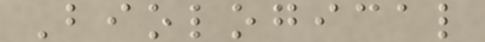Biological
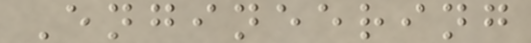Engineering
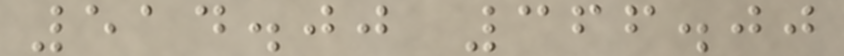514.00 366.00
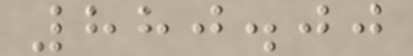880.00
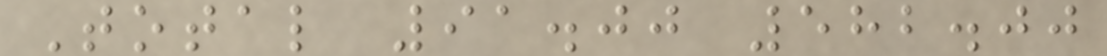Total 91.00 582.00
